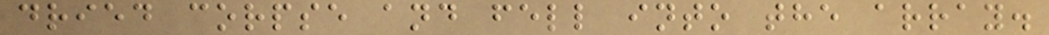dried corpse and fell into the array.
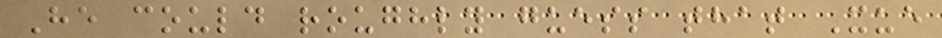He could roughly guess that Xue
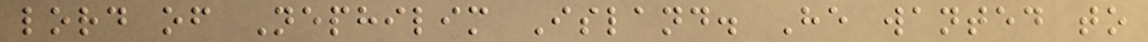lord of Nephilim Island. He wanted to
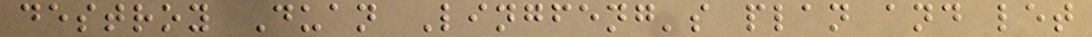destroy Duan Lingfeng's plan and let
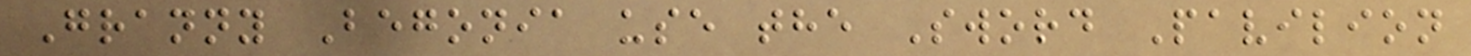Granny Begonia use the Sword Pavilion
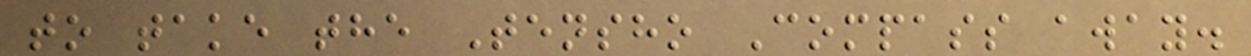to take the Tensho Compass away.
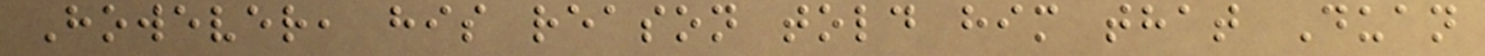However, his reason told him that Duan
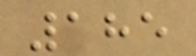185
